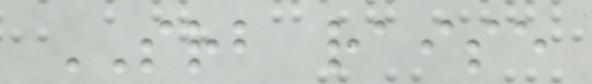SRB raise
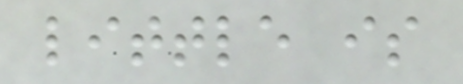little is
